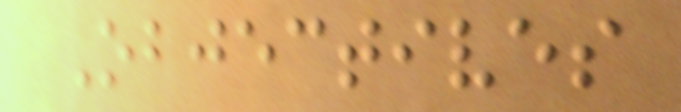Objectives
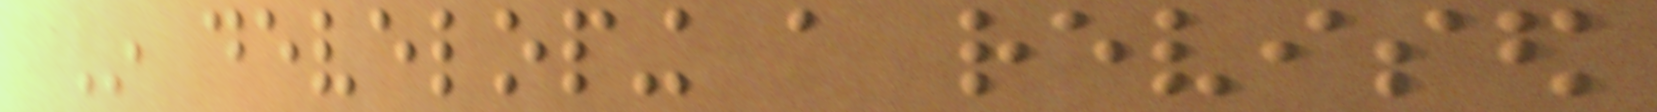In developing a revised
